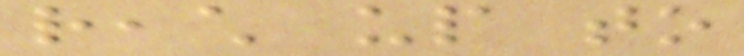reach up to
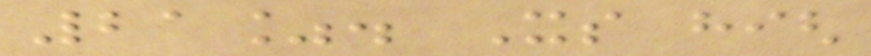21%. Its high
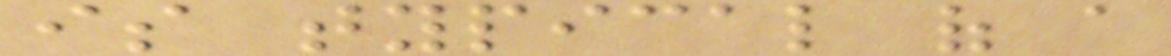is typical of a
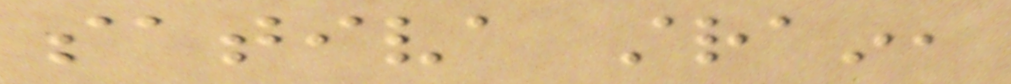sativa strain,
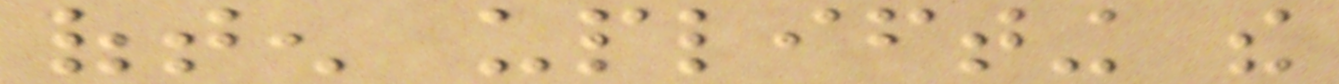often uplifting the
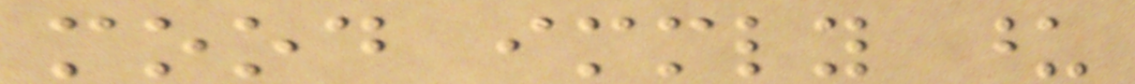mood immediately upon
